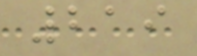219
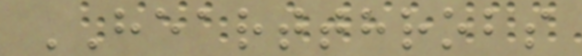HEARTTHROBS
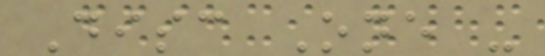Disc One -
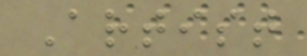Artist
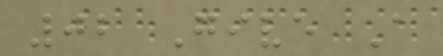02 Give A
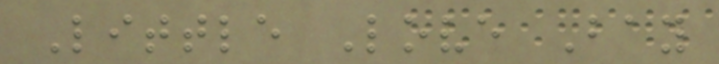Little Love Bay
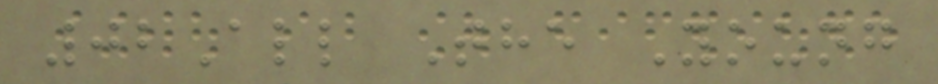02All The Young
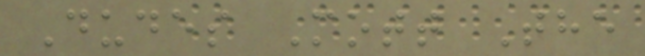Dudes Mott The
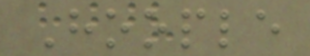Hoople
